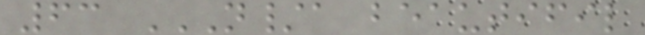63 N/A BEAUTIFIL
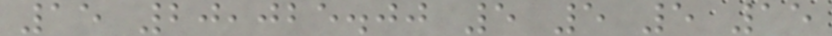15 20,025.00 5 5 5 15
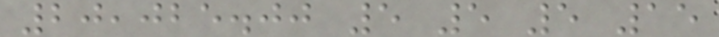20,025.00 5 5 5 15
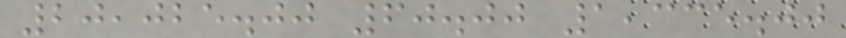20,025.00 60.00 1,335.00
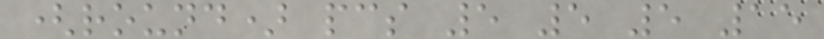(round) pcs 5 5 5 15
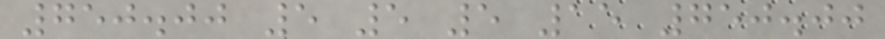750.00 5 5 5 15 750.00
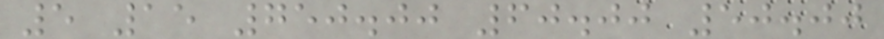5 15 750.00 60.00 50.00
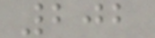202
